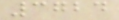3724
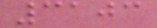3103
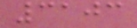3103
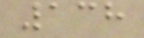138
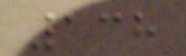138
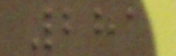281
